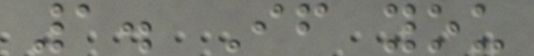1. If you
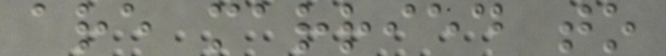are married to
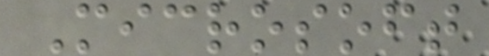Microsoft
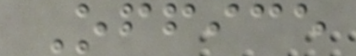Office
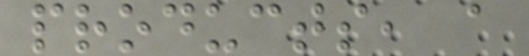products, a
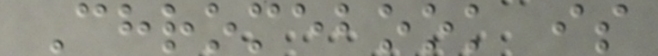Chromebook is
